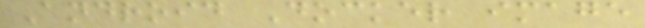Android Docker image
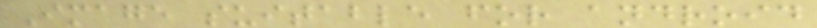Image suitable for android
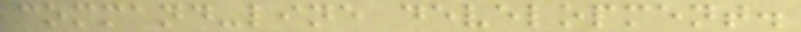command-line development.
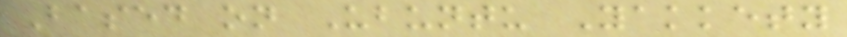Based on Ubuntu Yakkety
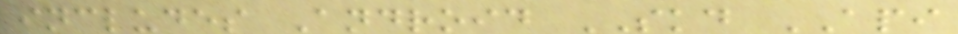includes Android SKD API
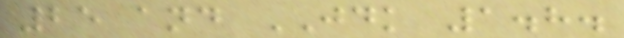25 and JDK 1.8.
